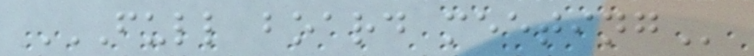FULL BOARD MEETING
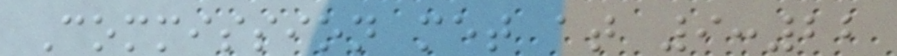Commission met at 9:22
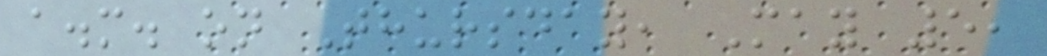a.m. on Thursday, May 5,
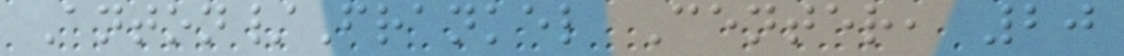Anton/Frankel Center, 20
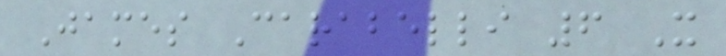James Carabelli 6 X
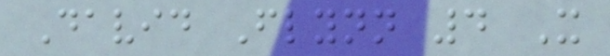David Flynn 4 X
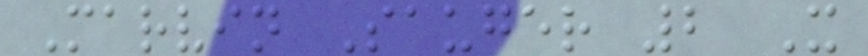Marvin Sauger 2 X
